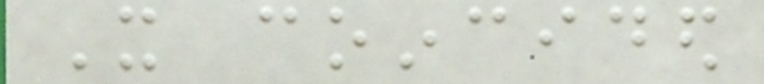It coincided
